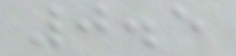0.5
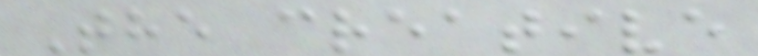The creative
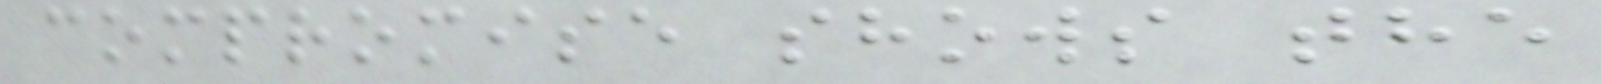compromise shows the
